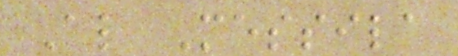Al Messila
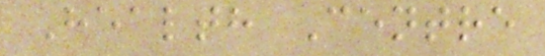Health Centre
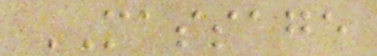MASSAGE
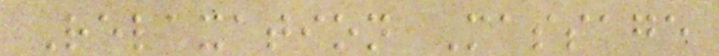Relaxation Massage
